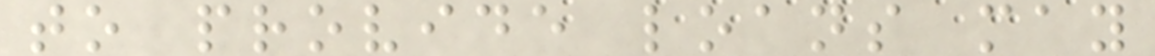to provide loans may
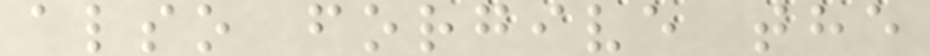also forgive the
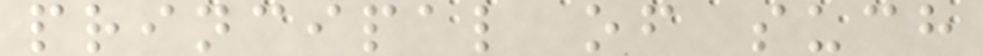principal of such
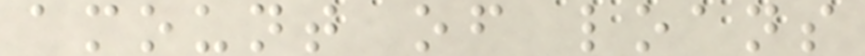amount of loans
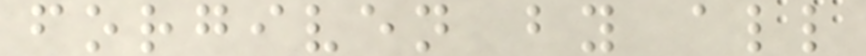forgiven by all
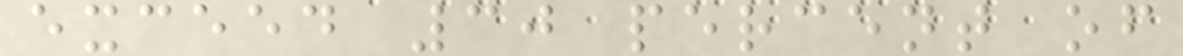exceed 30 percent of
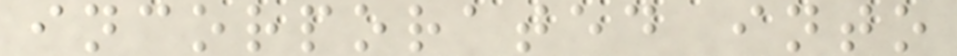incorporated into
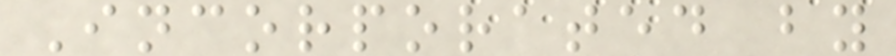Incorporated by
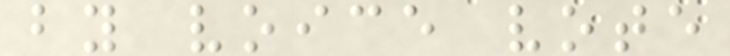by voice vote
